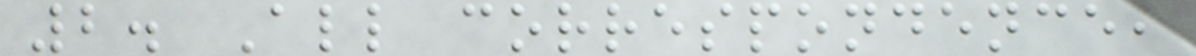2. All correspondence,
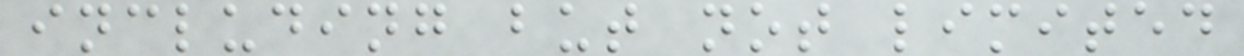including but not limited
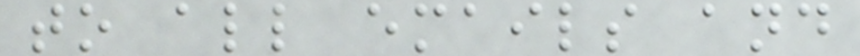to all emails and
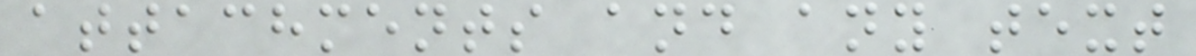attachments and any text
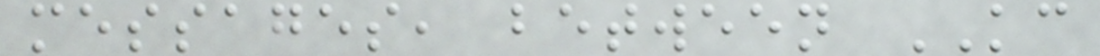messages, between KC
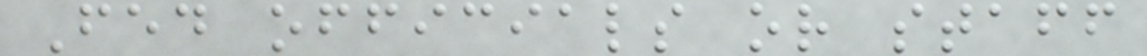Fed officials or staff
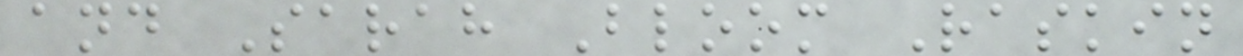and Sarah Bloom Raskin
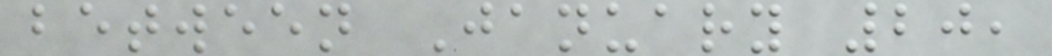between January 20,
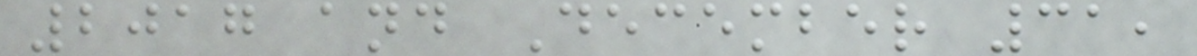2017 and December 31,
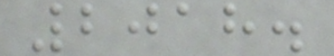2018.
